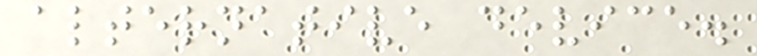alternative device.
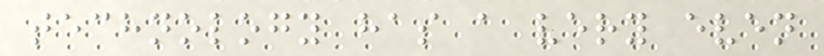technology has a very even
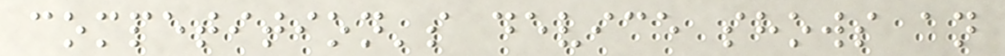competition's device shows an
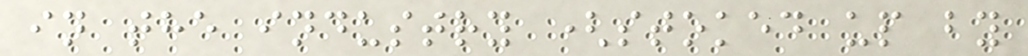in the industry (stoked up by
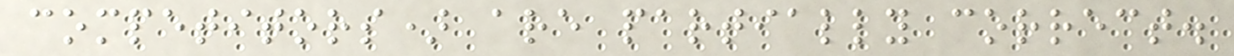competitors) are partially correct.
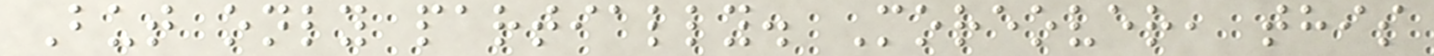But only partially. Moreover, this
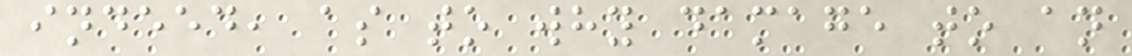indeed, as to why damage to an
